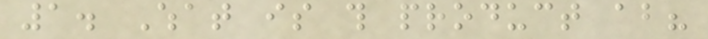1. What is this product about?
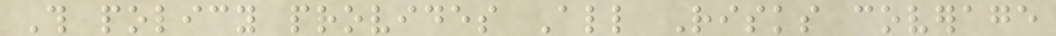This policy provides All Risks coverage
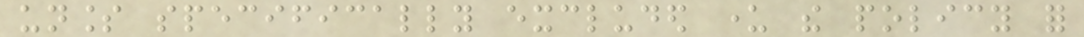unless specifically excluded under the policy for
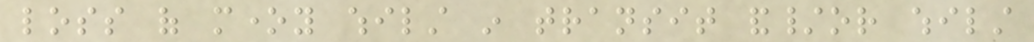loss of money whilst in transit and/or whilst
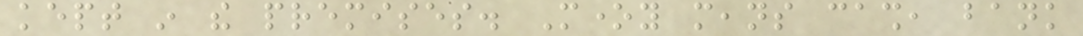kept in the premises. Money means cash, bank
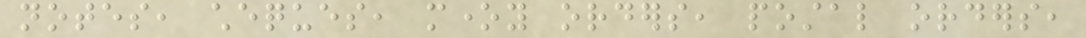notes, cheques, money orders, postal orders,
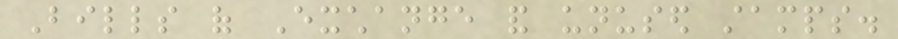Bills of Exchange and unused stamps.
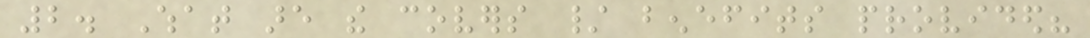2. What are the covers / benefits provided?
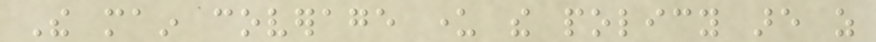The main coverage under the policy are as
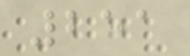251
